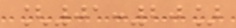[01:20]
